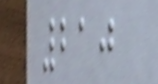210
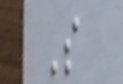S
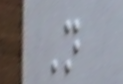N
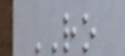RO
